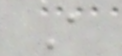A
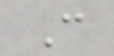C
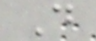D
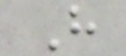H
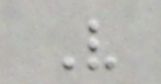V
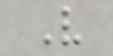V
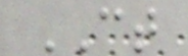CT
